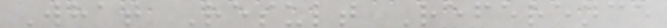What Result Reference
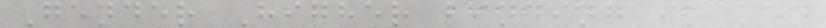Gender Higher binding in men
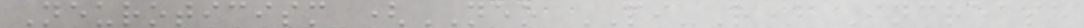Neuroticism (NEO PI-R) Increase
